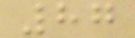87
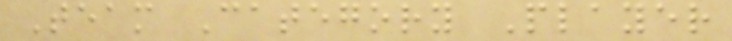Team Category Player
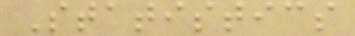Statistics
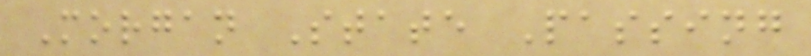Morgan State Passing
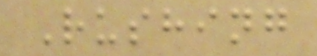Rushing
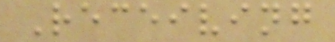Receiving
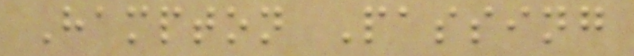Hampton Passing
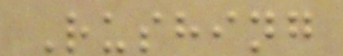Rushing
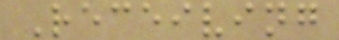Receiving
